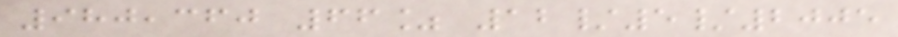980,360 66% 12/5/2005
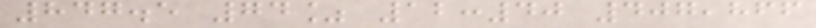847.5 74% 12:40 407,866
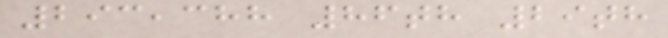293,388 86th 29th
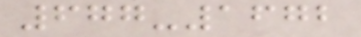677-1672
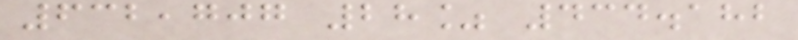632,707 28% 434.182
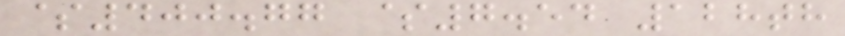$400.77 $7.54 128th
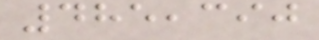485,390
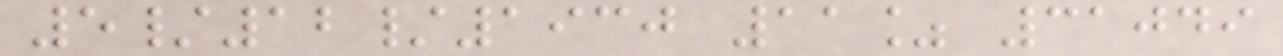5/12/1930 11% 31049
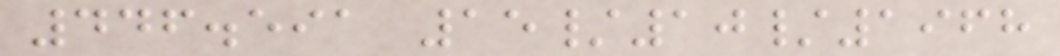446.591 15/10/1968
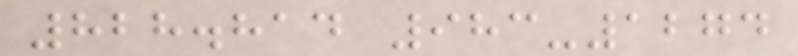828.814 983-1274
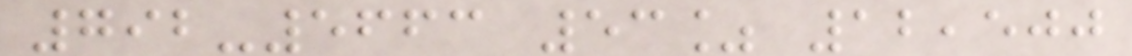792-5663 53% 12,500
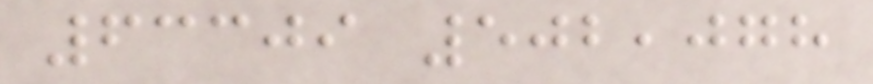63309 502,078
